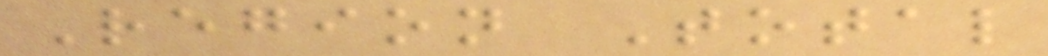Region Total
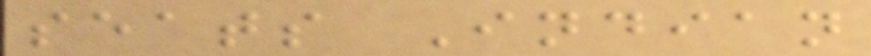seats Indian
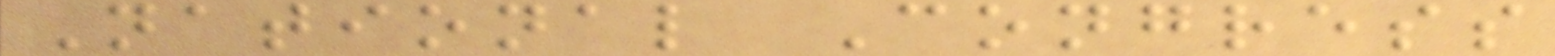National Congress
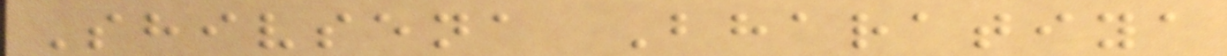Shivsena Bharatiya
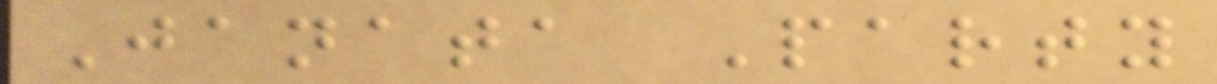Janata Party
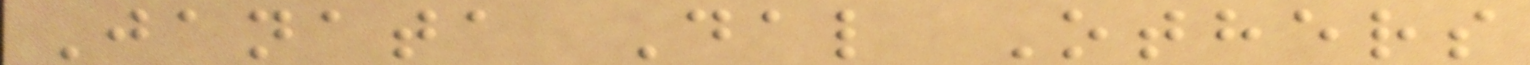Janata Dal Others
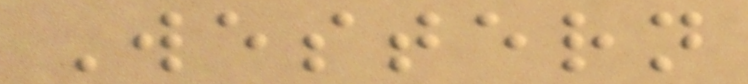Western
